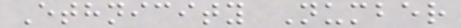Ethnicity Number
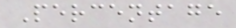Percentage
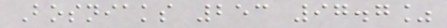Bosniaks 253 97.7%
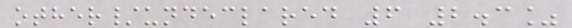other/undeclared 6 2.3%
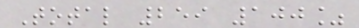Total 259 100%
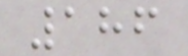186
